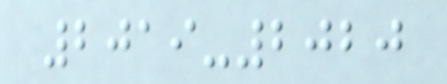2019-2020
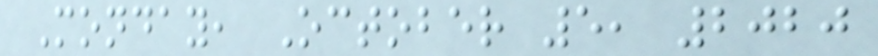Monday, October 5, 2020
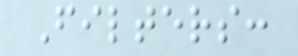Filters:
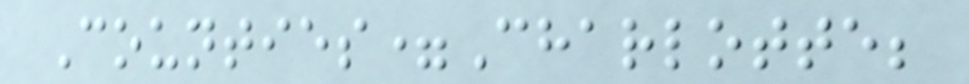Counties=Charlotte;
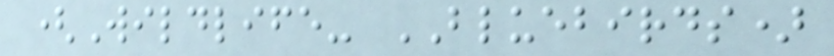(Wildlife- BLUEBIRDS)
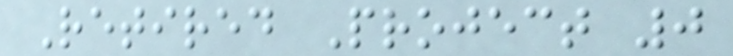Retired Project 0
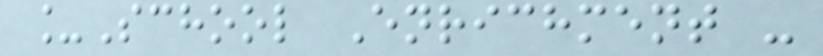_School Enrichment -
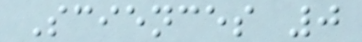Sciences 0
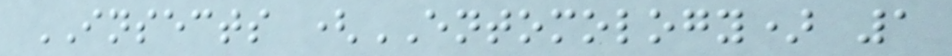INSECTS (ENTOMOLOGY) 1
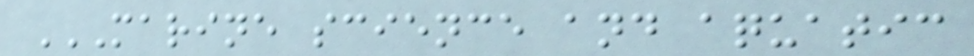MARINE SCIENCE AND AQUATIC
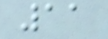11
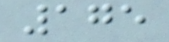175
